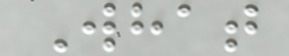What
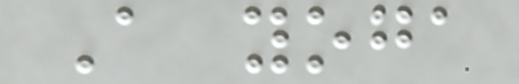A yoga
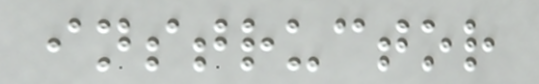instructor
